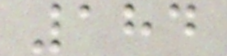184
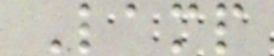Lamp
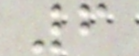6
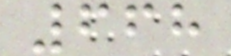668
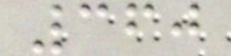360
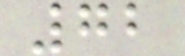72
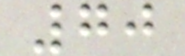70
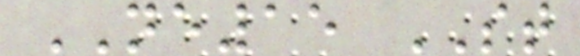NE15 ST
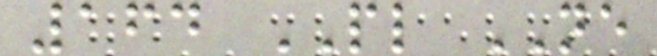164 PL NE
